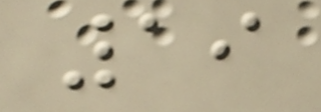19
